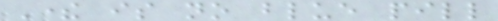There is no blue pill
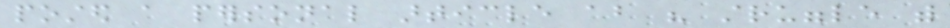posted a personal article about his struggle with
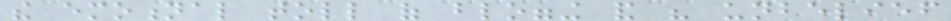the emotional toll of blogging and his unbelief
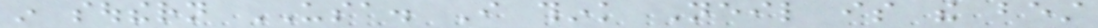in southern USA. I think Neil is the best
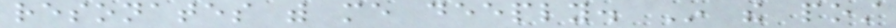resonates with me deeply. In the post
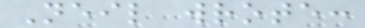Neil wrote:
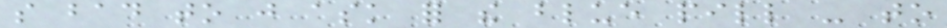so bad to just ask for the blue pill - to
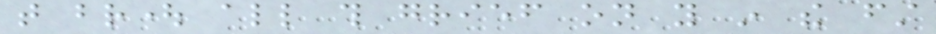that brought all this grief on you in the first
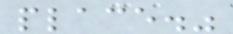place."
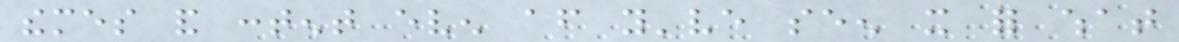themes and content even after you've seen it for what
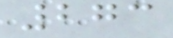273
